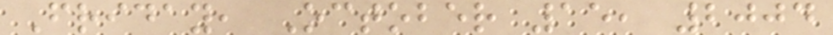Friday, October 15, 2004
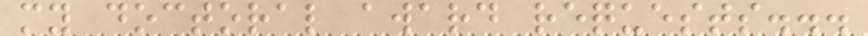my doctoral award requests...
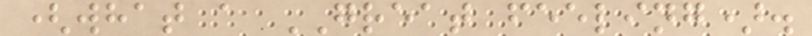(what a GREAT feeling).
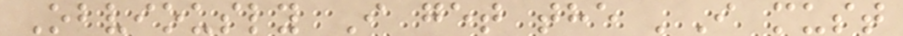Obviously I get the 'I must
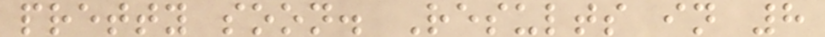pretty soon. Results in 8
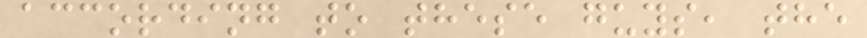according to these guys, the
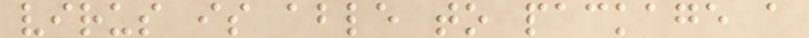virus is able to package a
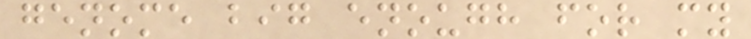genome big enough for my
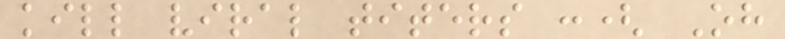kill viral titers :( Oh
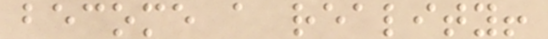become a reality!
